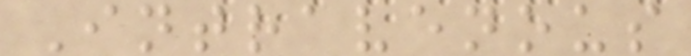Intravenous
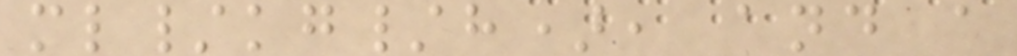ml/kg/h), and a
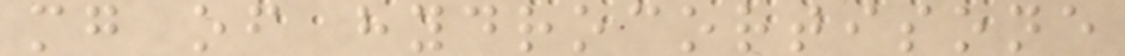mg of hydrocortisone
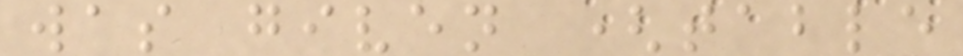was given (table
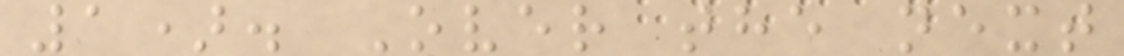1). Over the next
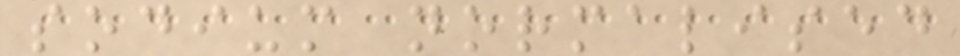sodium normalised
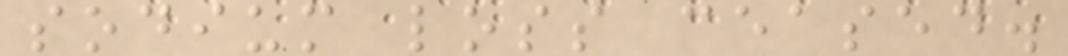sodium loss ceased.
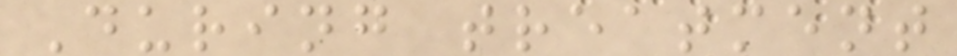During treatment
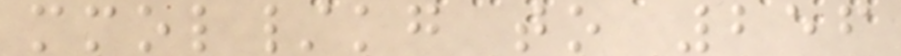mmol/kg to 256
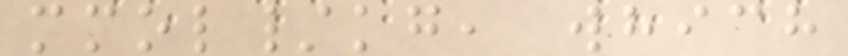mmol/kg, which
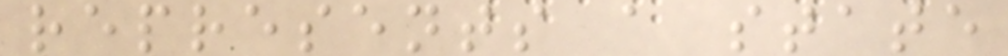represents a state
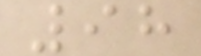98
